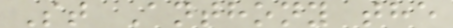St Anthony the
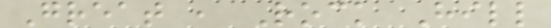Great , Rock Hill
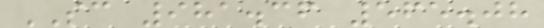SC 981.36 565.08
